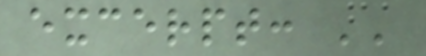excerpt: ''
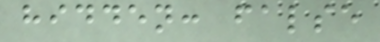hidden: false
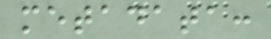metadata:
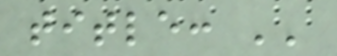title: ''
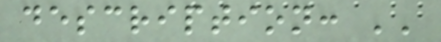description: ''
